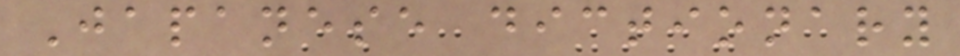Japanese dictionary
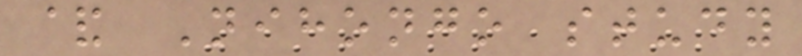& Nihongo study
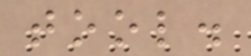tool.
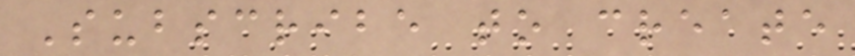Subscribe to create
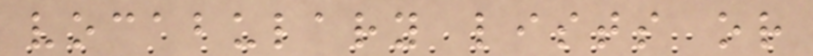vocabulary lists or
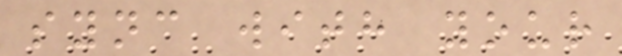sync with your
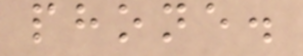phone.
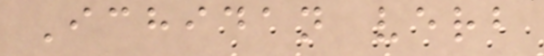Ichidan verb
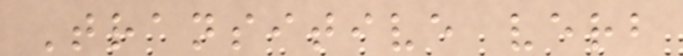Transitive verb
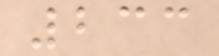233
